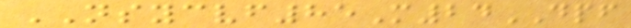NSYCVF85M24DPF
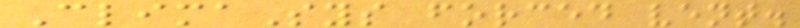ClimaSys forced vent.
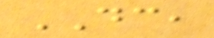DC,
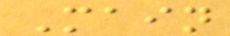Main
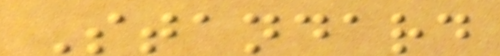Standard
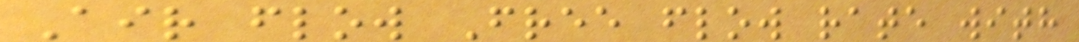Air flow Free flow rate with
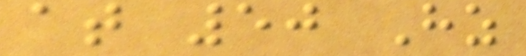at 50 Hz
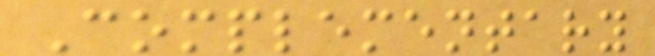Complementary
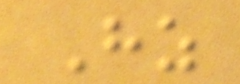Hz
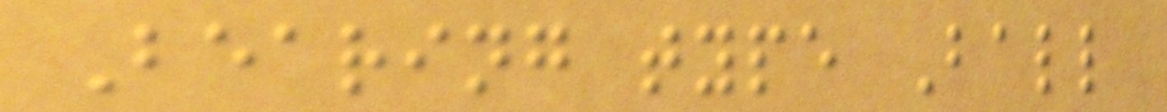Bearing type Ball
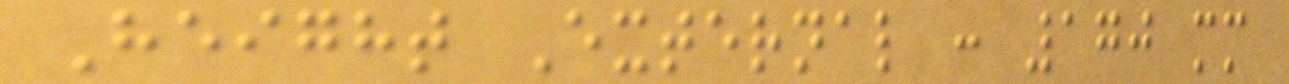Height External : 170 mm
